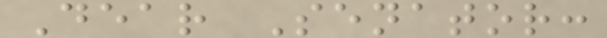Dear Senator:
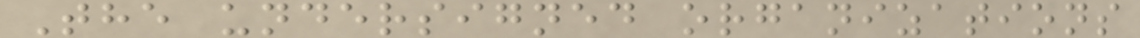The undersigned organizations
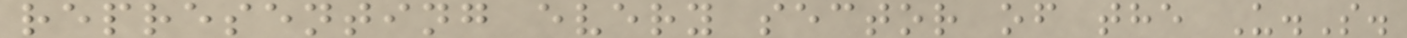representing every sector of the U.S.
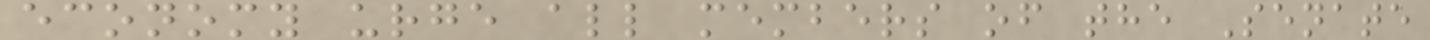economy urge all members of the Senate
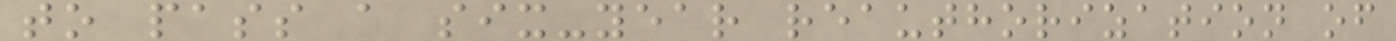to pass a six-year reauthorization of
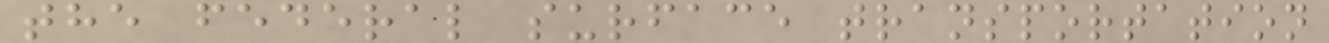the federal surface transportation
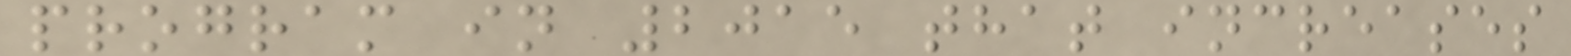program in 2015 that increases
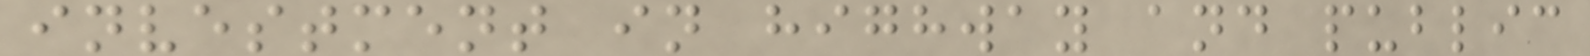investment in highway and public
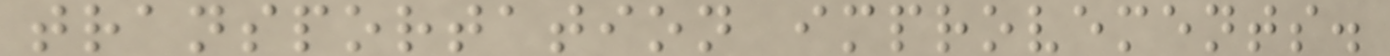transportation improvements.
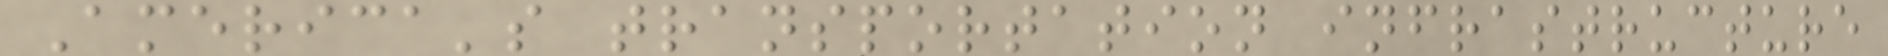America's transportation infrastructure
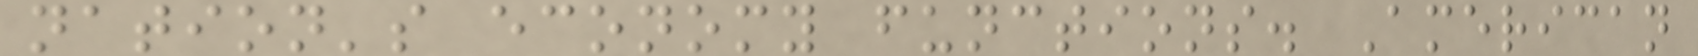nation's economy functions. American
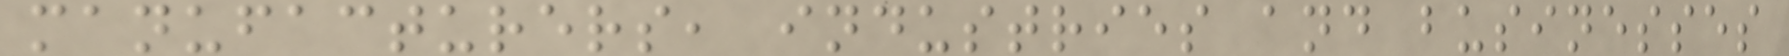manufacturers, industries and businesses
